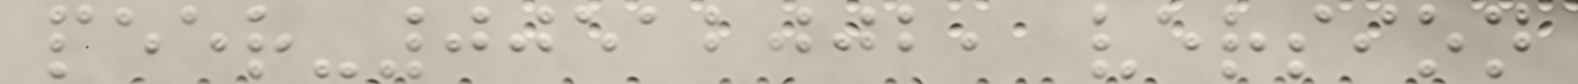peer-00512002, version
